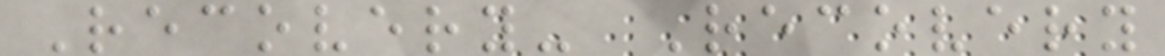Recovery- Recovery
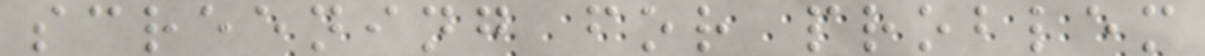screening for problem
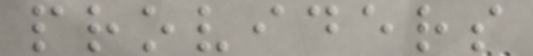providers
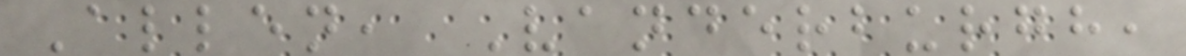Allen, Vanderburgh,
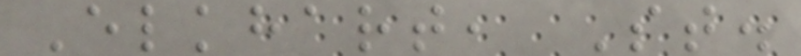Elkhart, St.
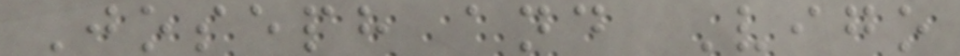Joseph and Vigo
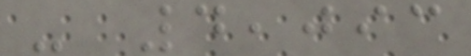- 4,093
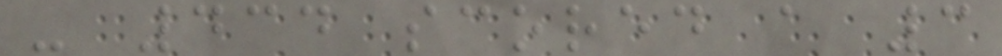- 434 scored a 3
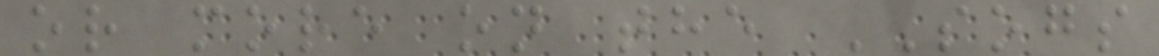or more on the SOGS
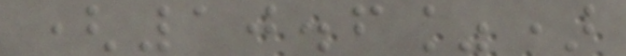(10.6%)
